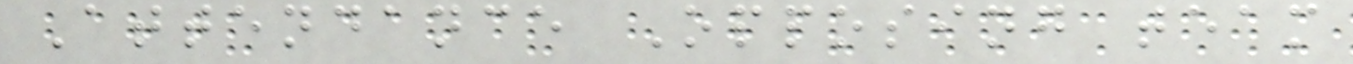Attendance Opposing team
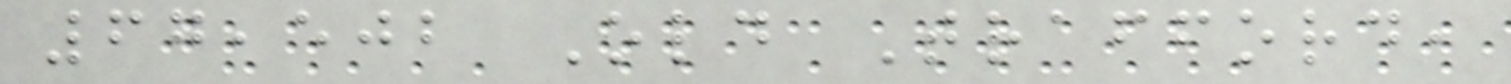67,502 Old Trafford,
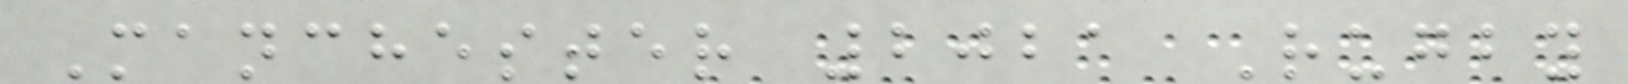Manchester 2021 Rugby
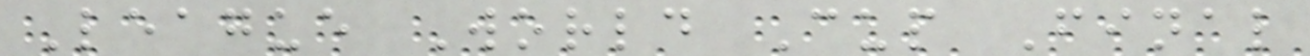League World Cup Final
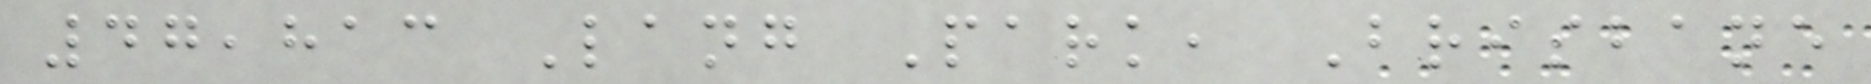47,813 Lang Park, Brisbane
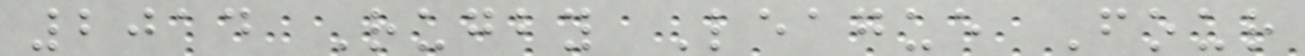2014 Rugby League Four
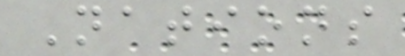Nations
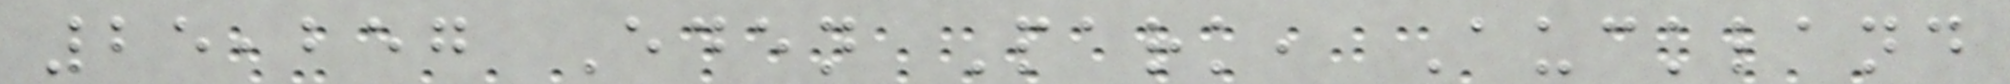25,257 Eden Park, Auckland
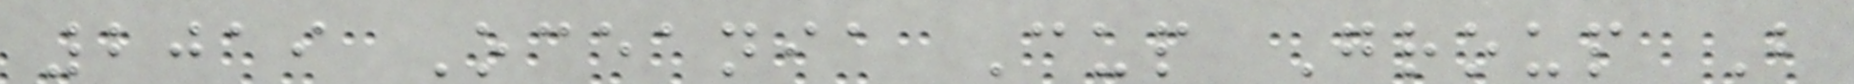2019 Oceania Cup Group B
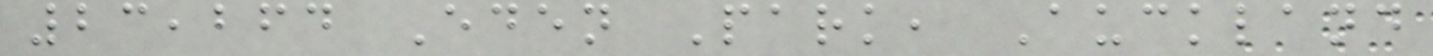23,264 Eden Park, Auckland
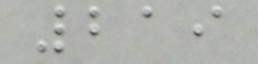219
